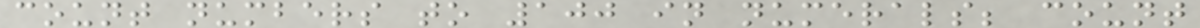count numbers to 100 in numerals; count
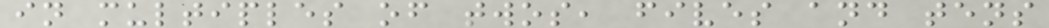in multiples of twos, fives and tens
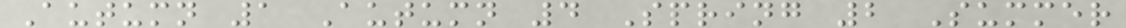Autumn 1 Autumn 4 Spring 2 Summer
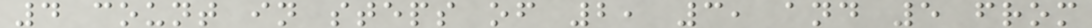4 count in steps of 2, 3, and 5 from
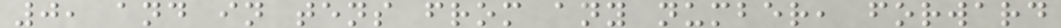0, and in tens from any number, forward
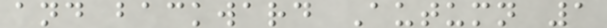and backward Autumn 1
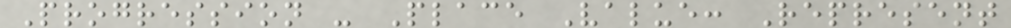Progression - Place Value: Represent
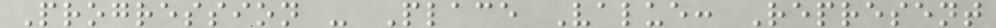Progression - Place Value: Represent
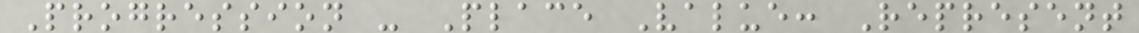Progression - Place Value: Represent
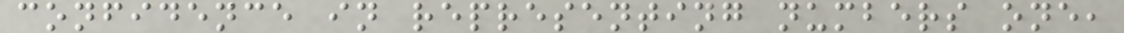confidence in representing numbers one,
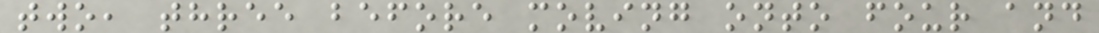two, three before moving onto four and
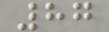87
